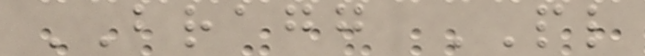BRAGG PL
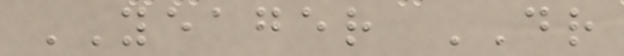YEAGER DR
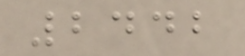2442
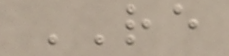RE
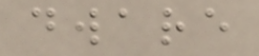dware
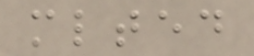mlted
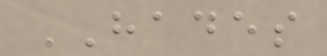HADES
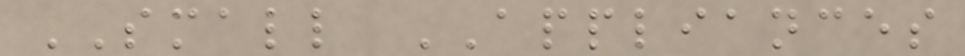SMALL APPLIANCES
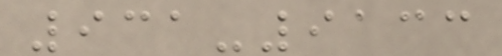931-9133
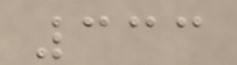333
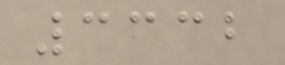3332
